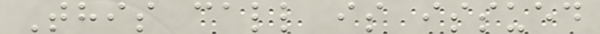This call is issued
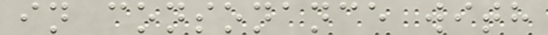in consonance with
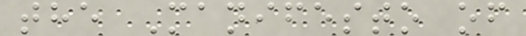the Manifesto of
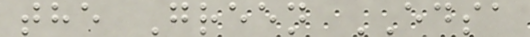the Green EDSA
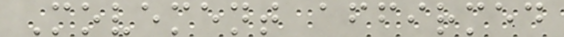Movement affirmed
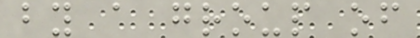by a group of
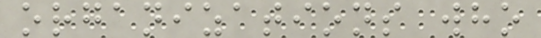organizations who
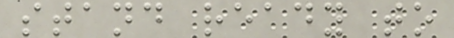stand ready to
